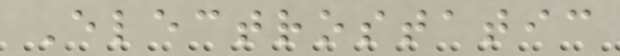Electrostatic
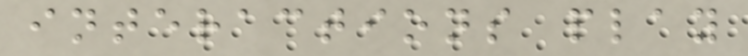interactions play
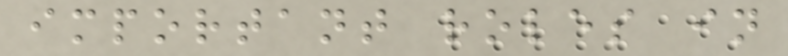important roles in
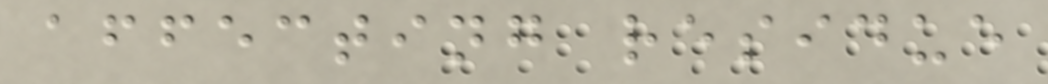affecting residue
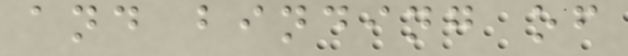and binding of
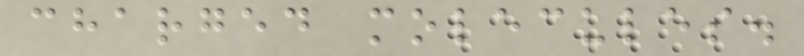charged molecules.
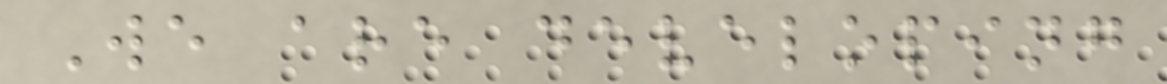We are developing
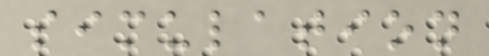simulation
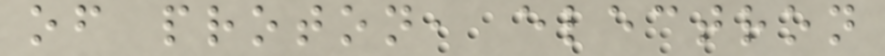of proton, electron
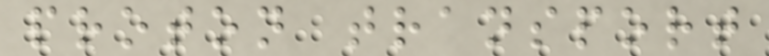proton transport
